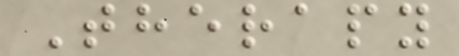Therapy
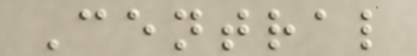Central
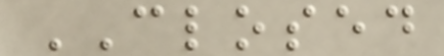CLOSED
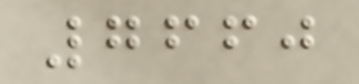7660
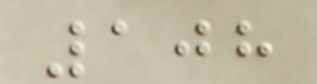108
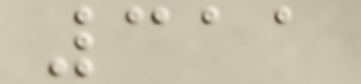311
